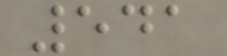541
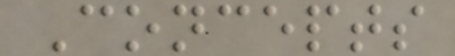Concepts
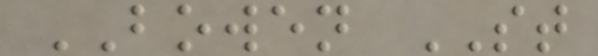BOWEN ST
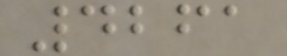4261
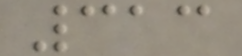313
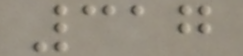317
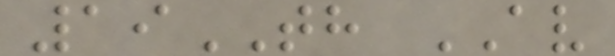19TH AV
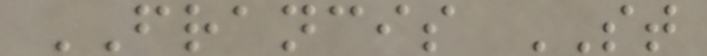FRANCIS ST
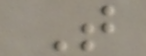T
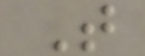T
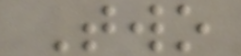Two
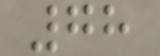78
